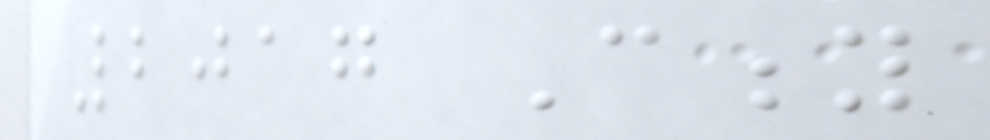2017 City
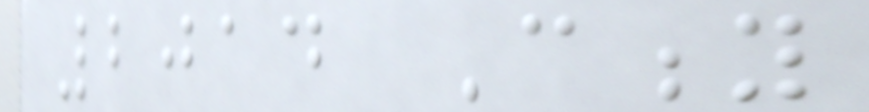2014 City
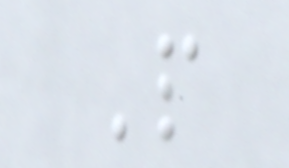People
